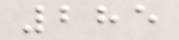285
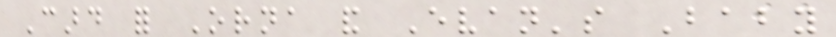Card for Orna and Evan's Baby
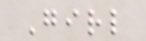Girl
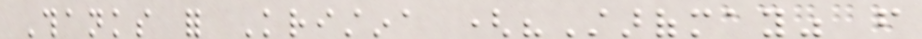Thanks for Kristina ("Starofmay" from
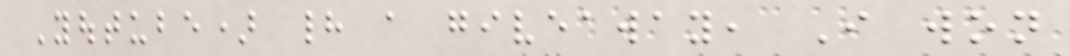Youtube) had a giveaway, I won
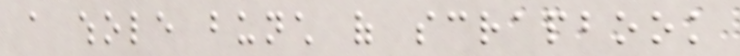a whole bunch of scrapbook
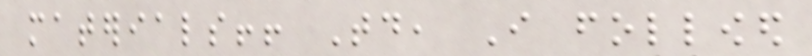materials!! Today, I followed
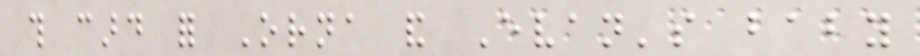this card for Orna and Evan's baby
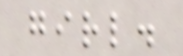girl.
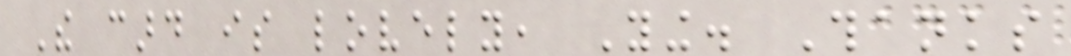The card is lovely, Ying. Thanks
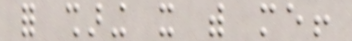for sharing it with me!
